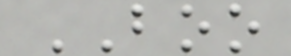BOO
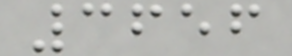3656
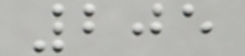205
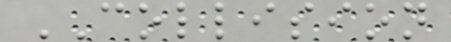COLLISION
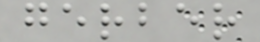gerber
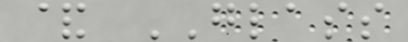& GLASS
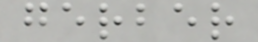gerber
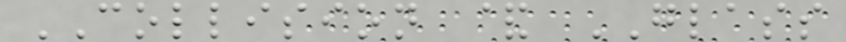COLLISION & GLASS
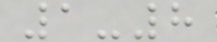1-8
